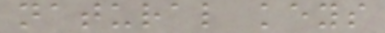natural keys
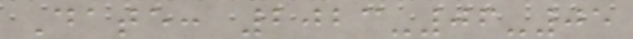Date: 2023-06-05
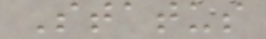Status
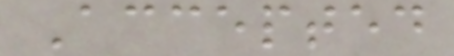Accepted
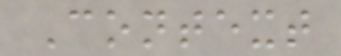Context
